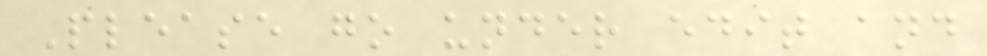Please go under edit and
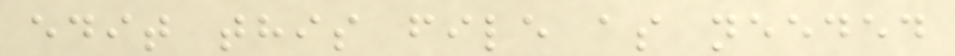edit this file as needed
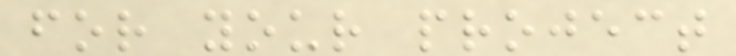for your project
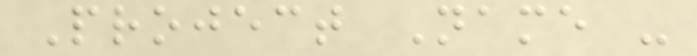Project Name -
